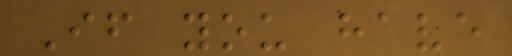If you have
